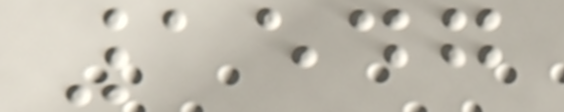1547
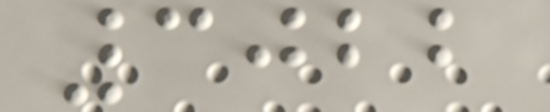3022
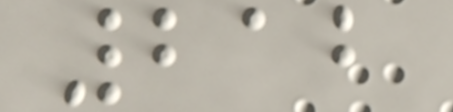212
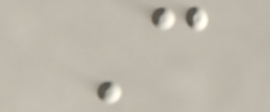C
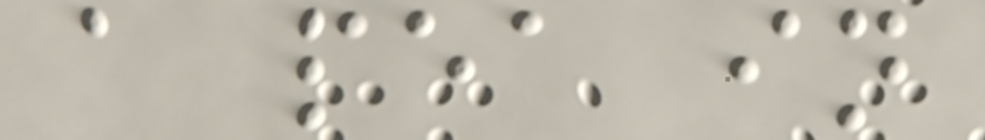a pea in
